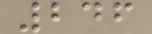246
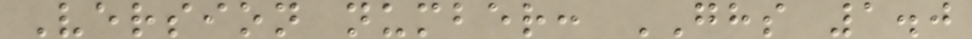Version number: GHS 1.0
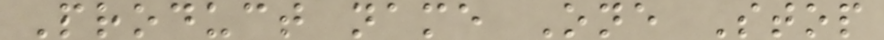Product name One Stop
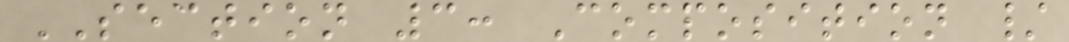SECTION 3: Composition /
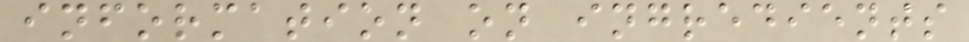information on ingredients
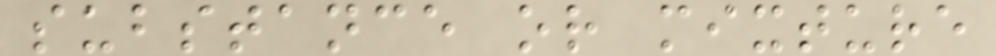substance or mixture
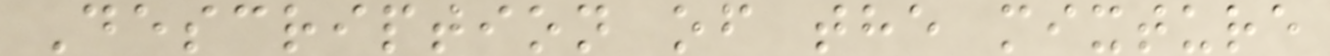Description of the mixture
